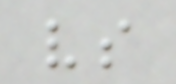vs
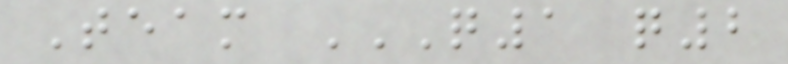Team Q1 Q2
